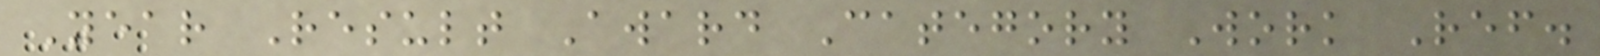Year Result Award Category Work Ref.
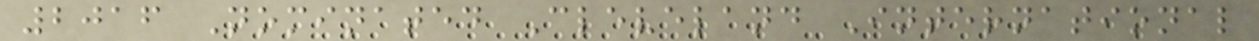2016 Nominated Cleveland International
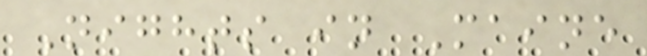Nights in Maine
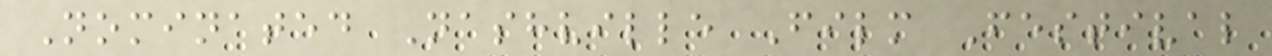Nominated Nashville Film Festival
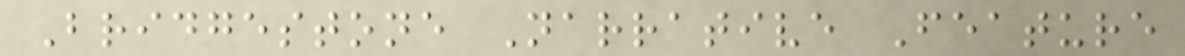Bridgestone Narrative Feature
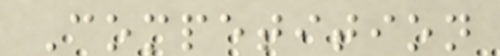Competition
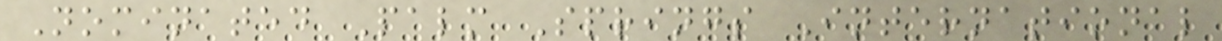Nominated Palm Springs International
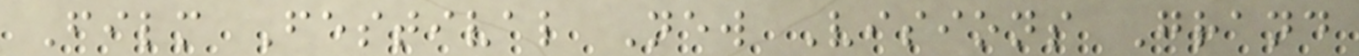Film Festival New Visions Grand
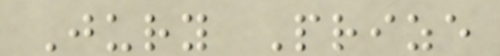Jury Prize
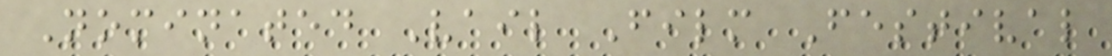Nominated Vail Film Festival
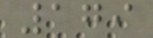179
